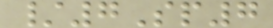/7Sp7
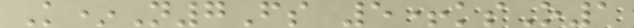K*N7Fs 5+ksO1
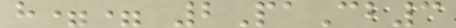h== 2PaCb3
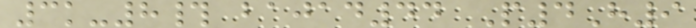3k-8# bajad44 P4H9
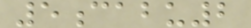5cabu2
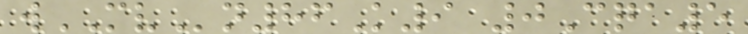wMVn86K9 0Cqa5
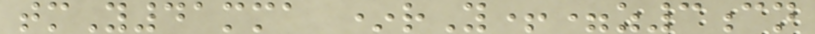tmY41mma *rY+=z3cn
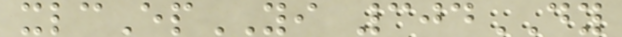xlcEpYI 304DY
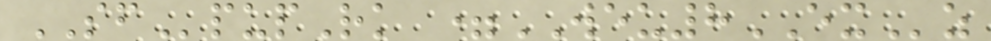SFpupRk =WEU8EXz
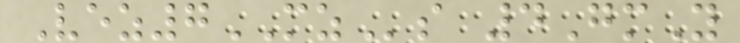Vez7MZs 4GmY
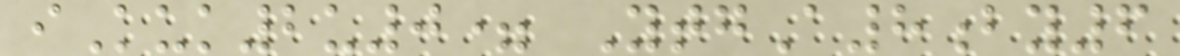iKuk2u0= YtgA8by6
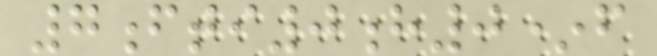7fti0h0*f
